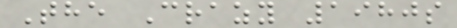The Crazy 1980s
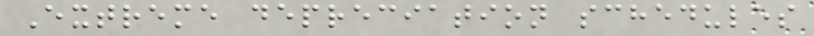Extreme depreciation schedules
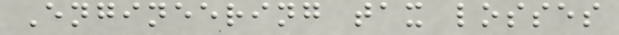Engineering tax losses
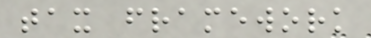tax framework
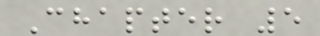Chapter 5
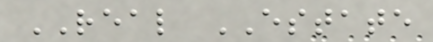REAL ESTATE
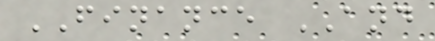FINANCE AND
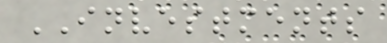INVESTMENTS
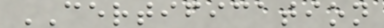CERTIFICATION
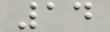14
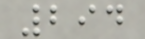294
